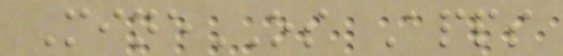MineOS Apps
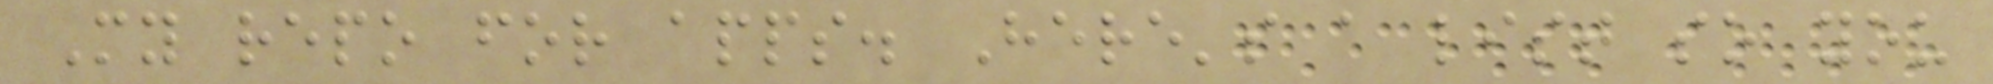My repo for apps. Here's a list so you
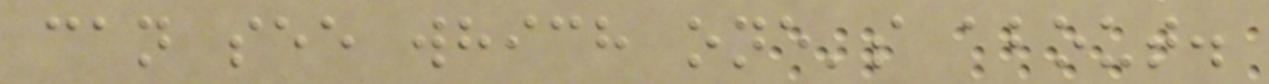can see which one's about.
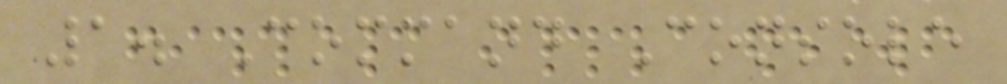1. Command Console
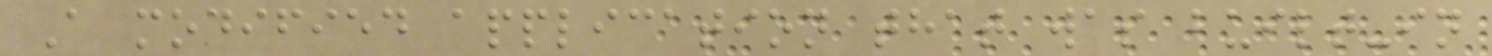A modified application that was built-in
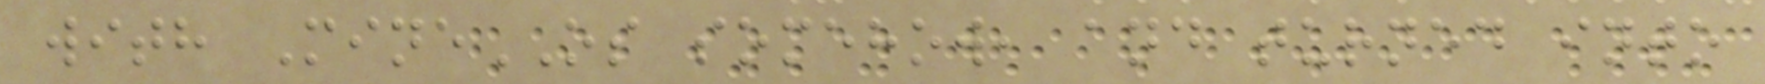with MineOS somehow, and turned into
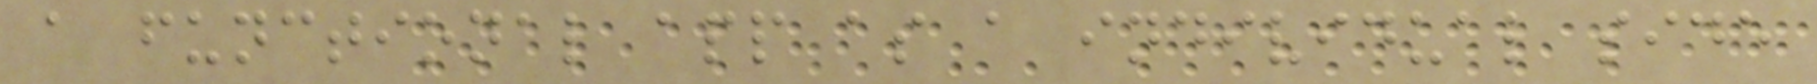a functional app as a individual side
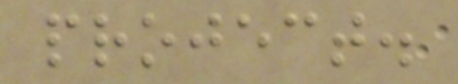project.
